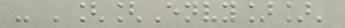- '[[Envy]]'
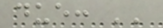due: ''
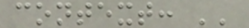context: ''
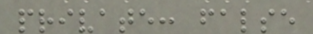private: false
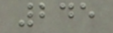245
